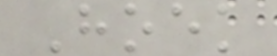Hoek
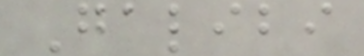Galibi
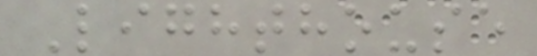Lighthouse
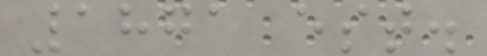1871 est.
